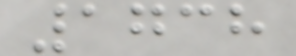1738
